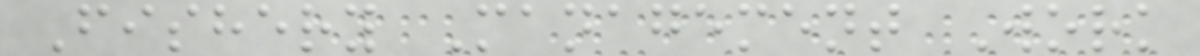Fishery Management Work
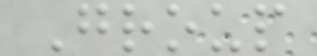Group
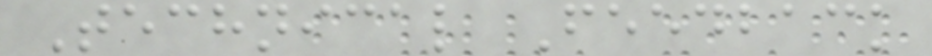Technical Feedback
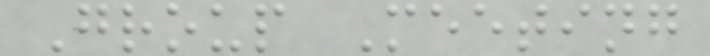Group Meeting
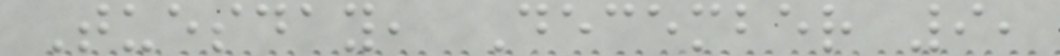Tuesday, December 9,
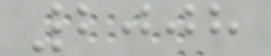2008
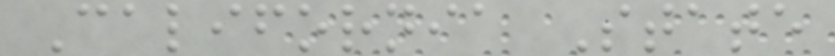California State
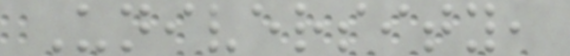University,
